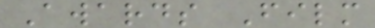Awards Film
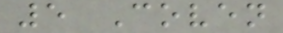5 Coven
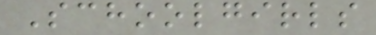Schoolgirls
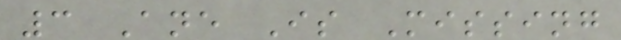3 Ane Is Missing
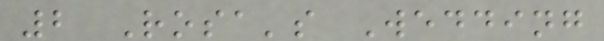2 Rosa's Wedding
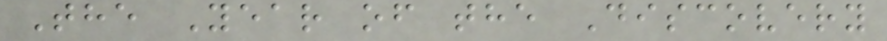The Year of the Discovery
